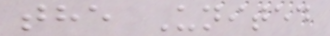the United
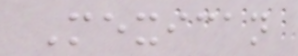Mexican
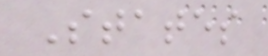States
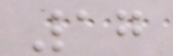17
